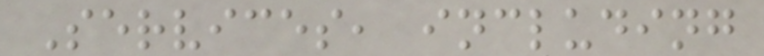Services, including
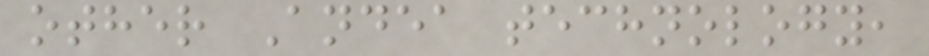other Andea technology,
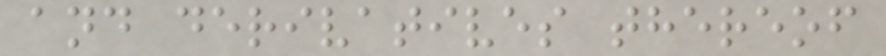and derivatives thereof
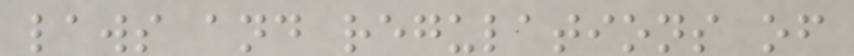laws and regulations of
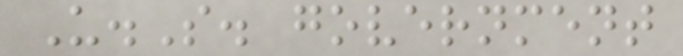U.S. government
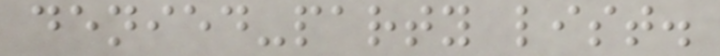denied-party list.
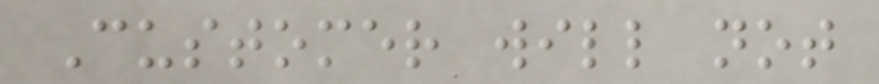Customer will not
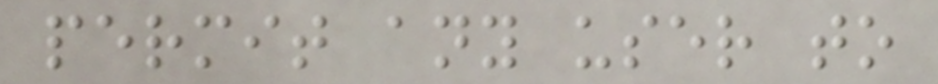permit any user to
